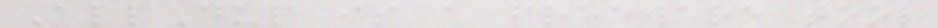AllDup is a freeware tool
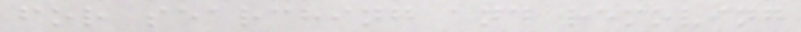for searching and removing
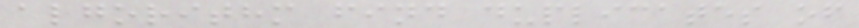algorithm find duplicates of
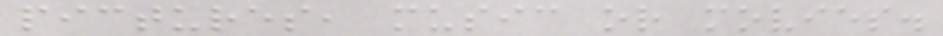pictures, music or movies.
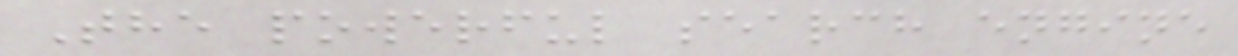The powerful search engine
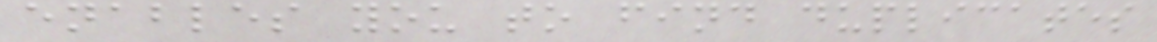enables you to find duplicates
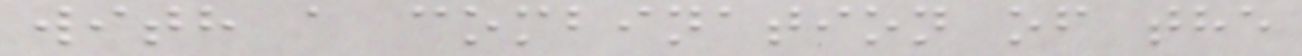with a combination of the
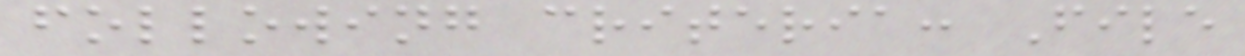following criteria: File
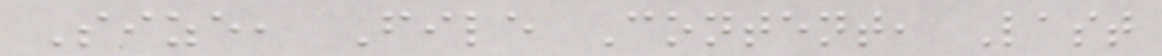Size, File Content, Last
